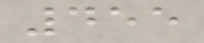455
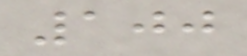100
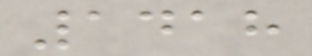1418
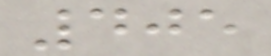405
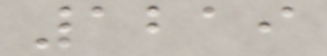1219
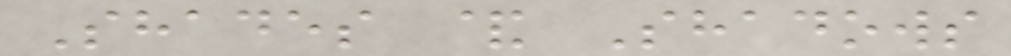Shades & Shadows
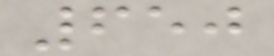650
